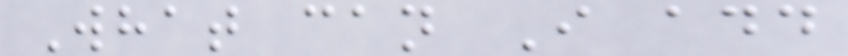What can I add
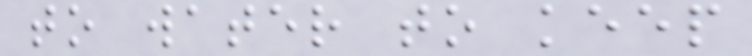to water to keep
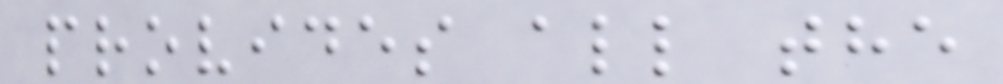provides all the
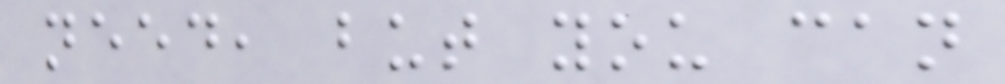need, but you can
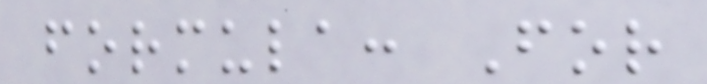formula: For
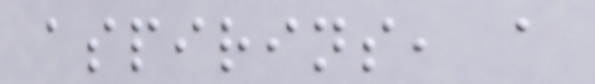aspirins, a
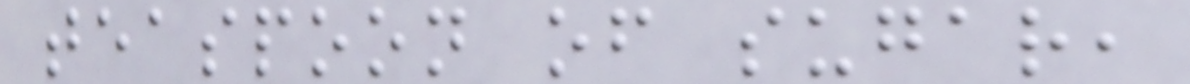teaspoon of sugar,
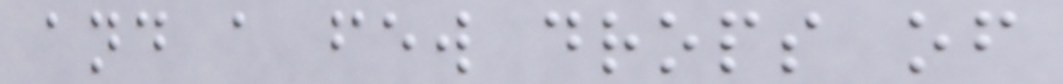and a few drops of
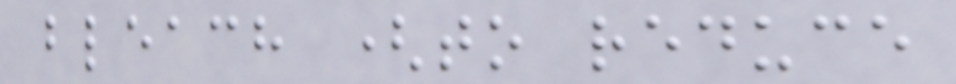bleach (to reduce
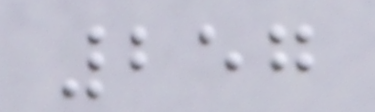257
